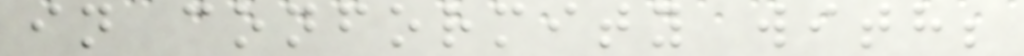in conformity with;
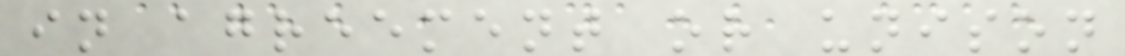in agreement or unison
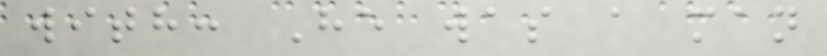with: He was a man
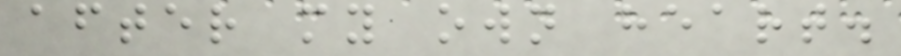after my own heart.
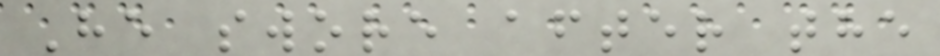He swore after the
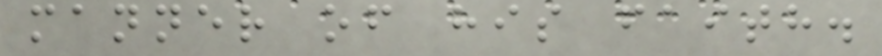manner of his faith.
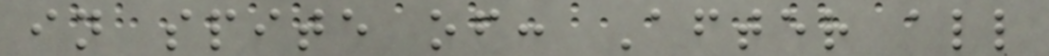in spite of: After all
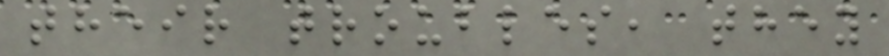their troubles, they
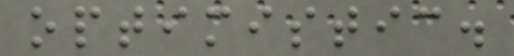optimistic.
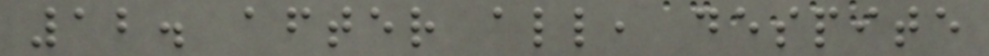12. after all, despite
